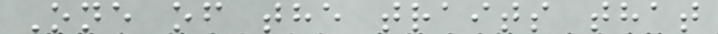One of the traits that
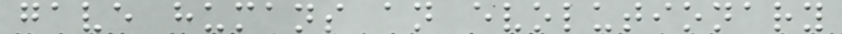gave humans an evolutionary
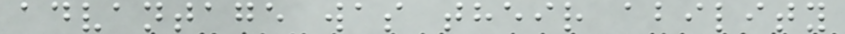advantage was their ability
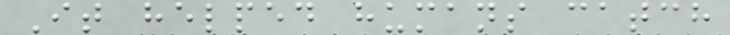It helped humans catch
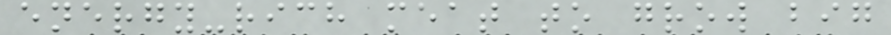energy-rich meat to grow big
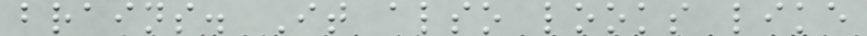brains. It also looks like
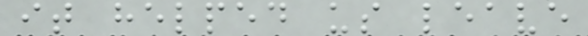it helped us leave
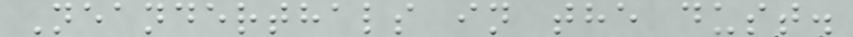Neanderthals in the dust.
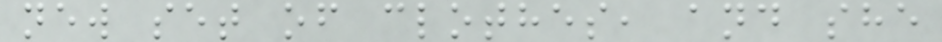new set of clothes, and she
